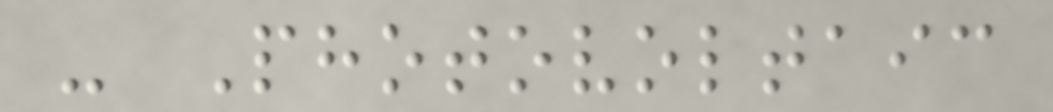- Photovoltaic
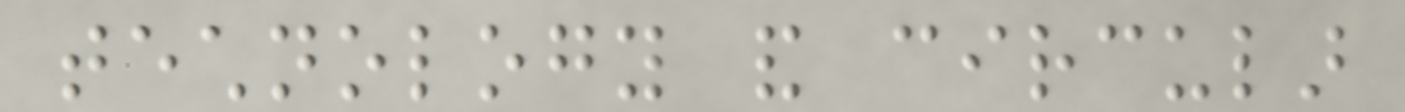technology and circular
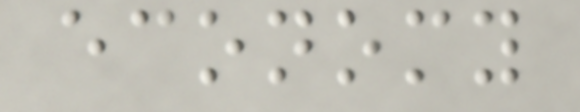economy
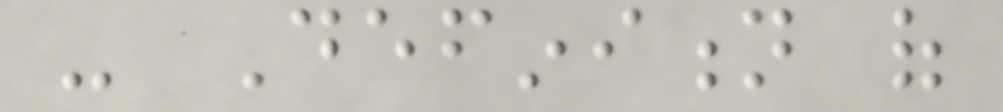- Definition of
